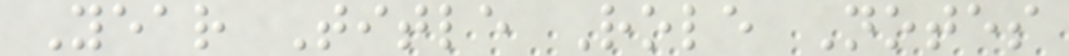Year Title Role Notes
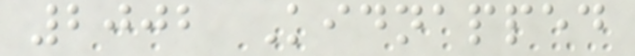2002 Kidnapped
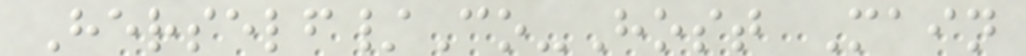Herself/Co-Host Main
